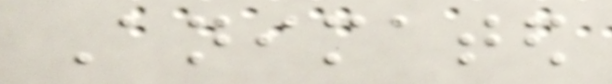Animated
